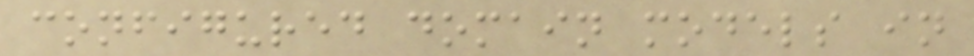configured domain models in
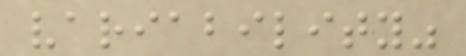variability"
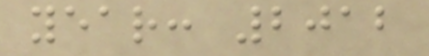year: 2012
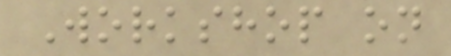Workshop on
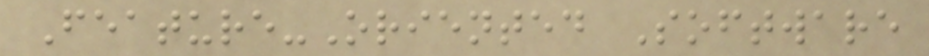Feature-Oriented Software
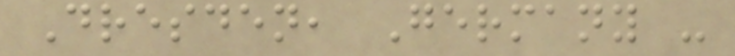Dresden, Germany -
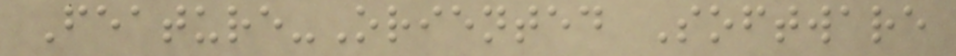Feature-Oriented Software
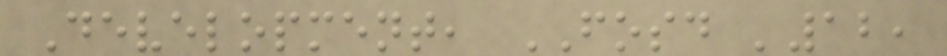Development, FOSD '12,
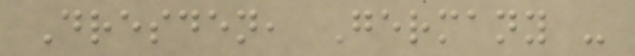Dresden, Germany -
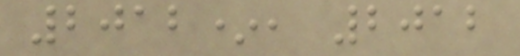2012*, 2012
